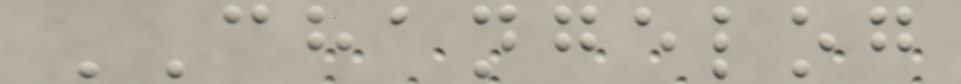CHANGELOG
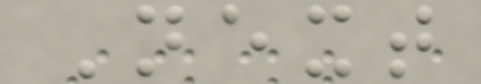Next
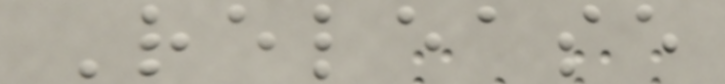Release
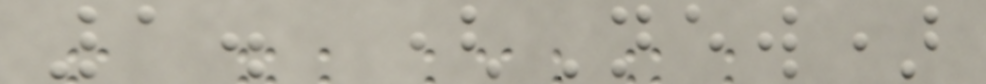1. (New)
